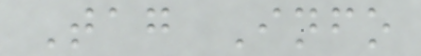Tag Info
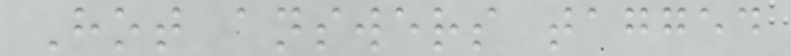Hot answers tagged
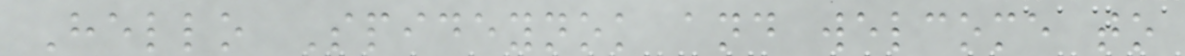Hello Spideynok and welcome to
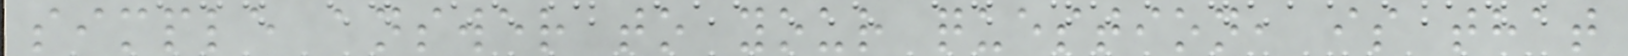simple answer to your question, is that
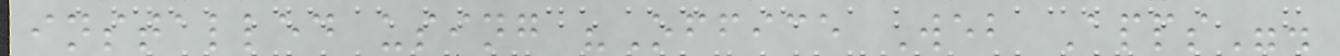installed using "Office Web Apps".
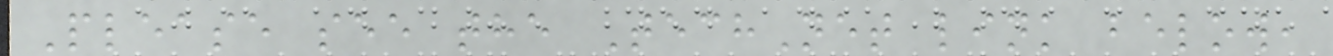Please see the TechNet link below,
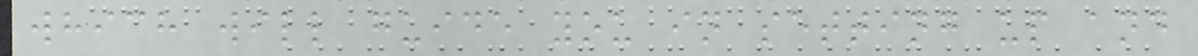which will guide you in setting up and
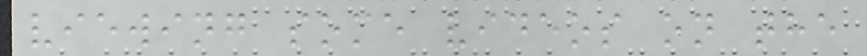viewing some videos on the
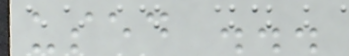used ...
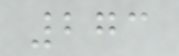273
